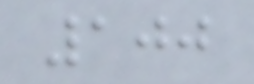100
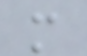m
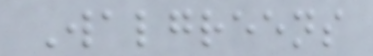Walgreens
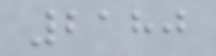2180
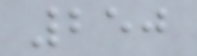250
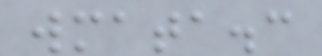wmata.c
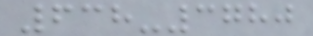638-3780
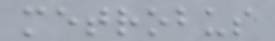metrobus
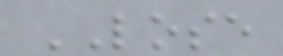LOSE
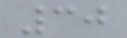30
